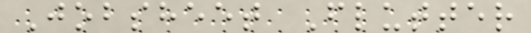Jobsheet Flutter
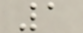1
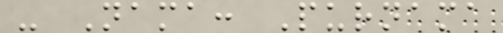- Nama: Purnama
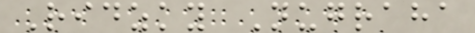Ridzky Nugraha
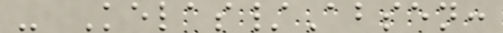- Kelas/Absen:
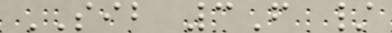SIB 3F /
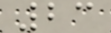23
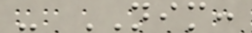- NIM:
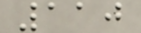110
